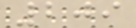209
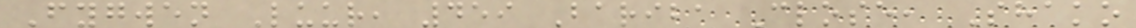Fygwen Luur, 459 Bariba Close, Shako
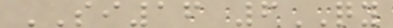SI16 6QY
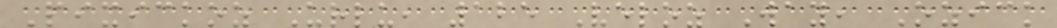Pixickoz Urlu, 125 Veloz Way, Ozick
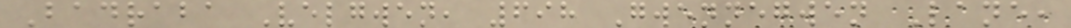Badraba Velgwen, 698 Gwennegwen Lane,
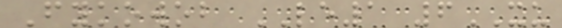Fykowob LE1 6XU
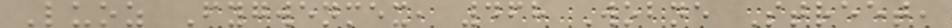Luoz Fygwenmex, 468 Wobne Street,
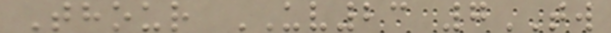Thour UV23 7TW
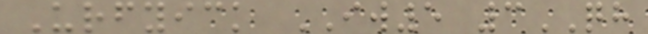Urfyick IW5 3QH
